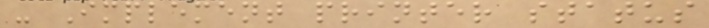- Implement printer status
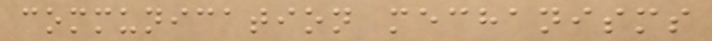communication mechanisms
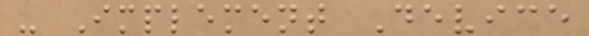- Implement Device
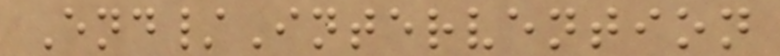End/Intervention
